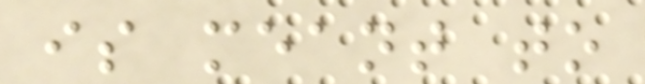is meant to
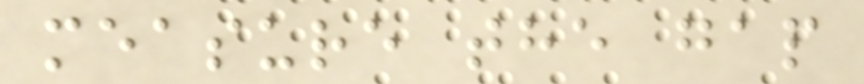measure the gap
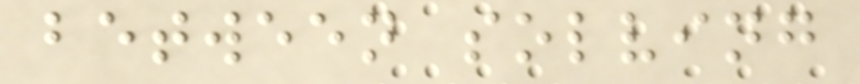between solving
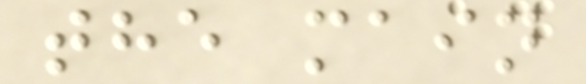the main
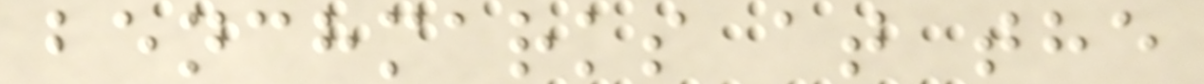benchmarks at the
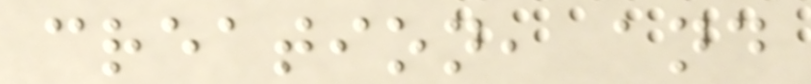creation, and
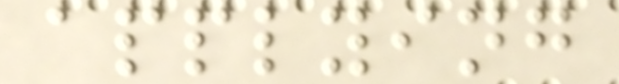applying
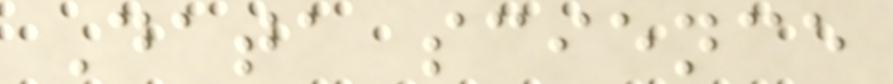Data science
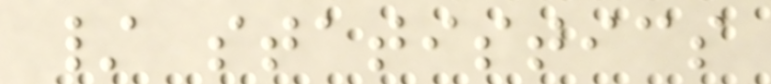/ statistics
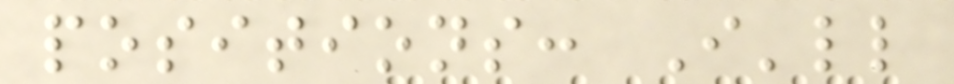positions: I'll
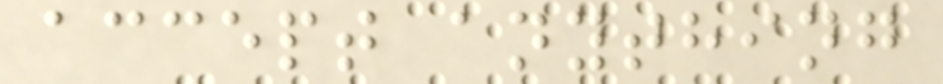accept anything
